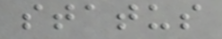status
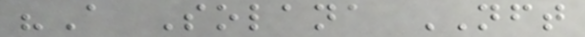"A Solana NFT
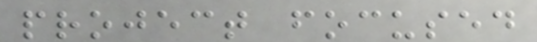project focused
